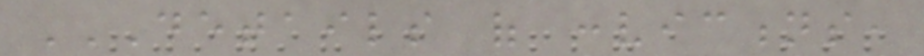DETAILS OF CONVICTIONS,
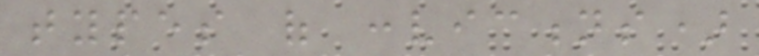types of convictions)
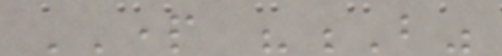PART "B"
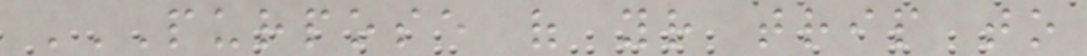PURPOSE OF YOUR TRIP TO
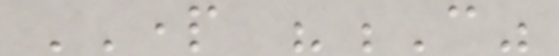PART "C"
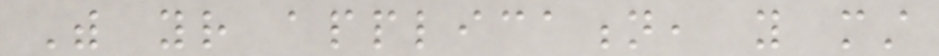With your application, you must
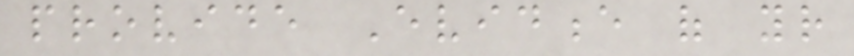provide Evidence of your
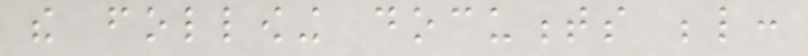the following documents below:
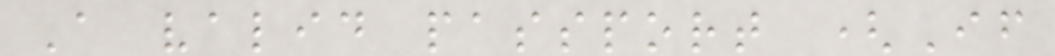A valid passport (If
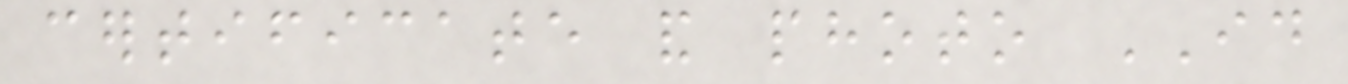certificate and photo ID
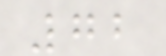72
